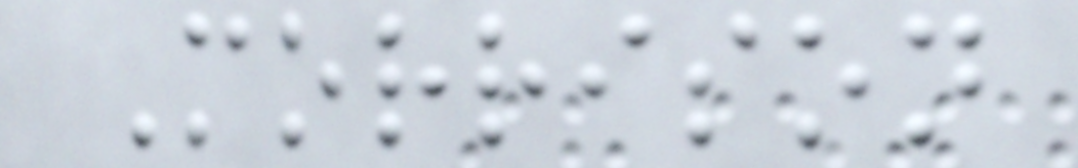Morrison
